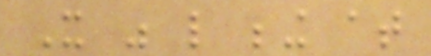It was like being at
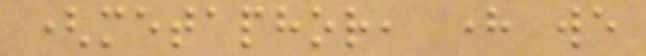(metaphor, here we
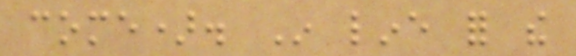come). In line for the
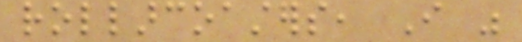rollarcoasters, I was
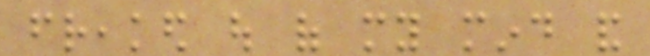freaked out of my mind and
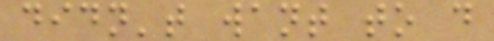didn't want to do
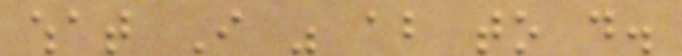what I was about to do.
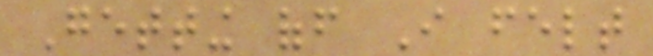Getting off I felt
